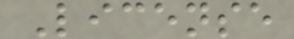License
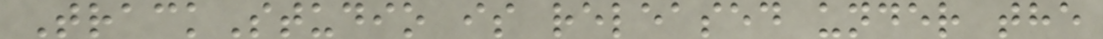TrackStudio is released under the
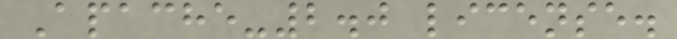Apache-2.0 license.
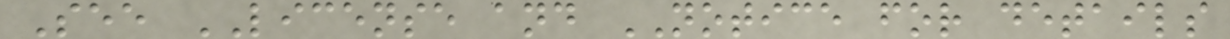See LICENSE and NOTICE for details
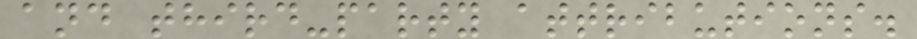and third-party attributions.
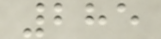285
